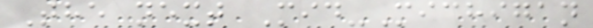The next Mid-Michigan
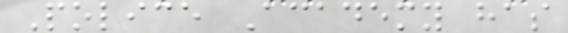Police Academy has
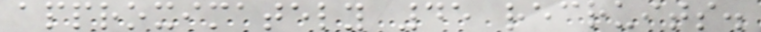approximately 45 recruits.
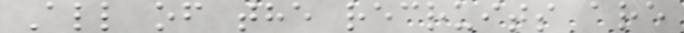All of the recruits are
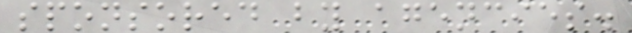sponsored by agencies.
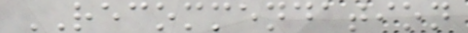RECOMMENDATION
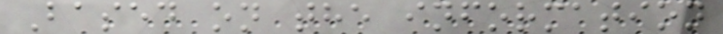Based on the information
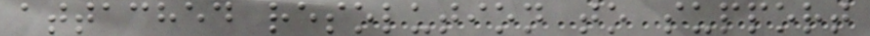attached resolution to support
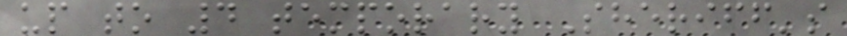up to 4 temporary Sheriff's
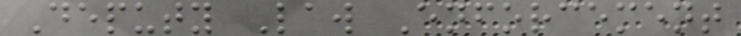Deputy Law Enforcement
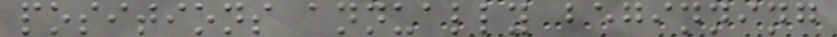positions annually beginning
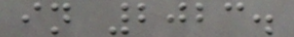in 2023.
